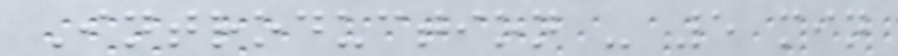Introduction - 5 min
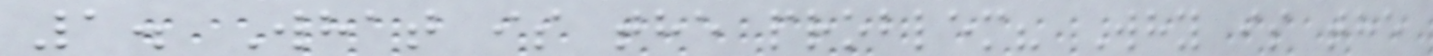1. What is the problem? Why is the
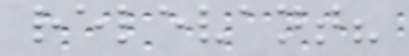relevant?
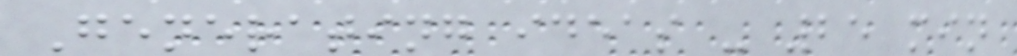Generating ideas - 25 min
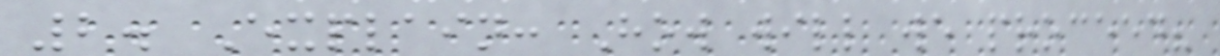2. Explain: How will we proceed?
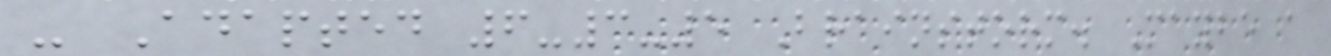- Adapted 6-3-5 Brainstorm. Maybe a
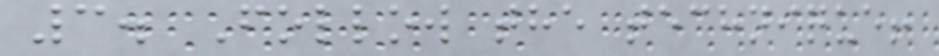3. Follow the technique!
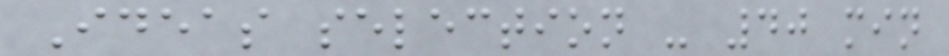Ideas selection - 40 min
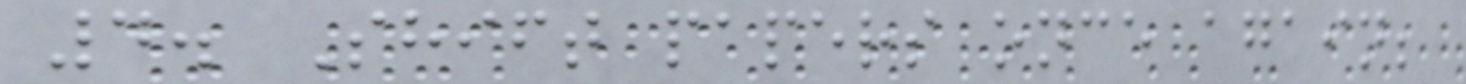4. Shift papers once again;
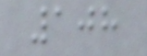108
